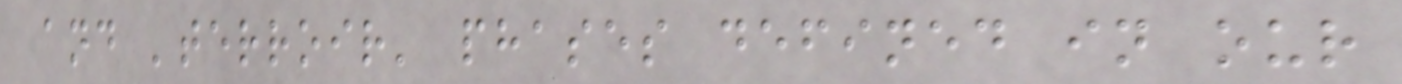and 'terroir' phases defined in our
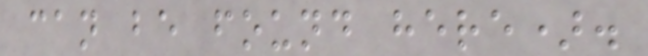can be found here).
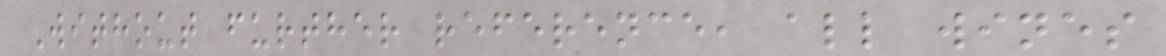Without further reference, all wines
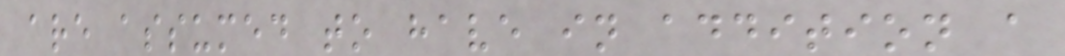are assumed to have in addition a
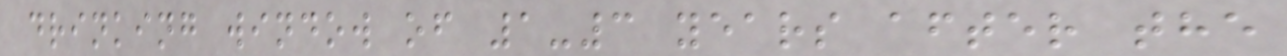drinking window of 1-3 years after the
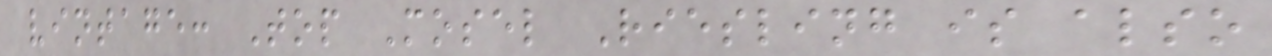vintage: Top Mosel Riesling is also
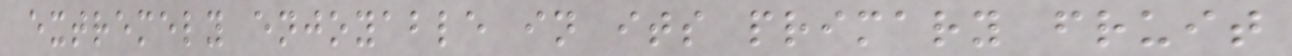extremely enjoyable in its primary fruit
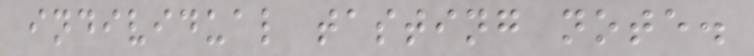individual tasting note.
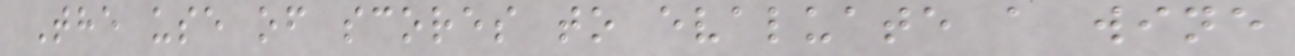The use of scores to evaluate a wine
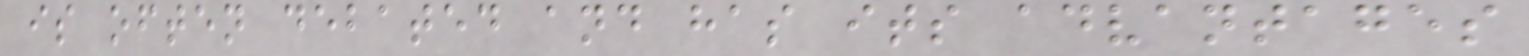is often debated and has its advantages
